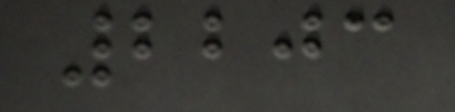2203
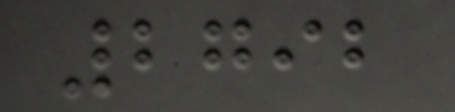2792
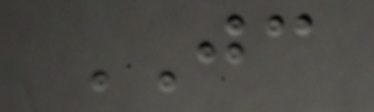JC
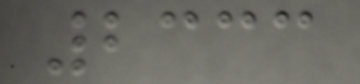2333
